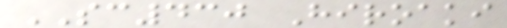SC430 Hiroaki
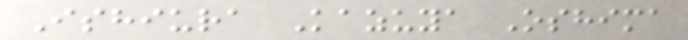Ishiura Kazuya Oshima
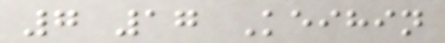7 17 Keihin
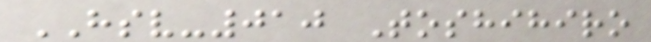HSV-010 Toshihiro
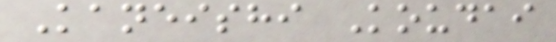Kaneishi Koudai
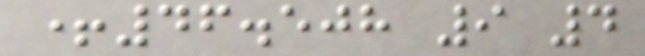+46.508 9 4
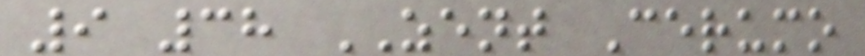9 38 ZENT Cerumo
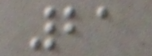21
